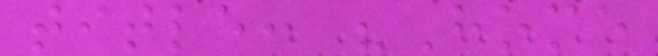title: "Home
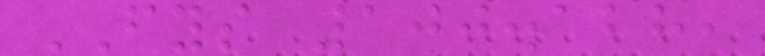FYS 100.128,
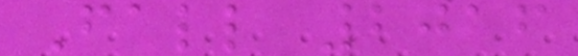Fall 2016
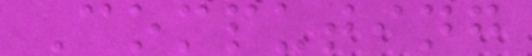Computing
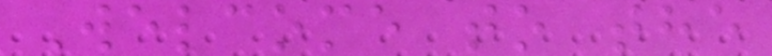Welcome to the
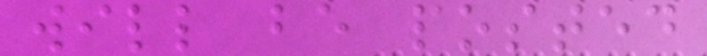will be posted
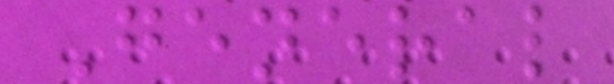General
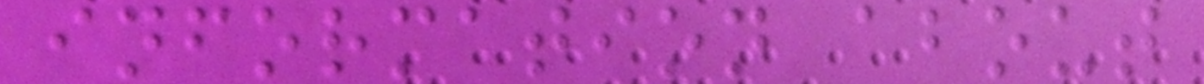information about
